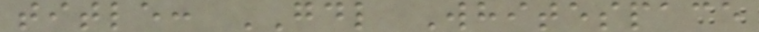title: GDL Whitespace
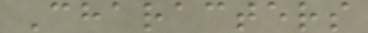Characters
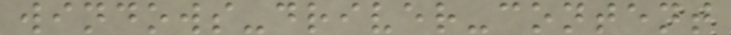windows-driver-content
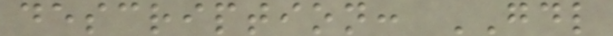description: GDL
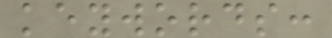keywords:
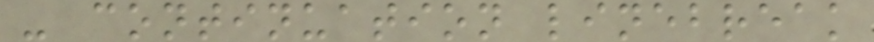- continuation linebreak
